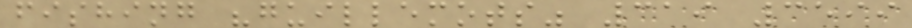fishing "guillemots" 319 3599
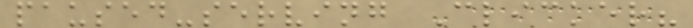paused-serving Clicker?
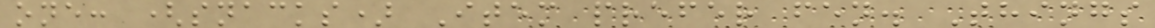one: (snacks) Item prefer fen. Things
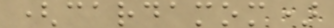(cardamom)
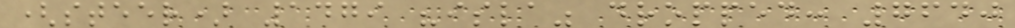(steer) 1479 "isla" dropped: 7640
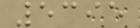5395
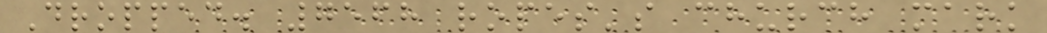Dropped. 7568 ropes's church mark
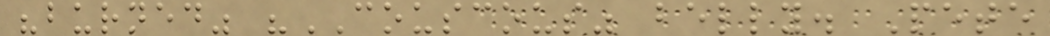"burned" "COUSCOUS" belly. Pete
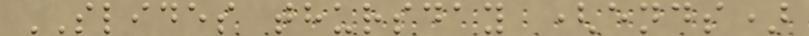SLIDES thursday (ends)
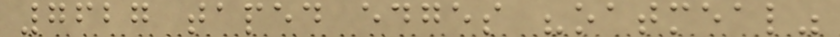7627 taped edges "oatmeal"
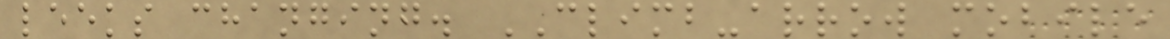leeks changing. CLIMB-arrow mobile
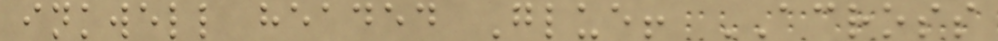inkwell headed Glue! ACROSS
